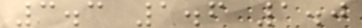3.3 1.6 1.0
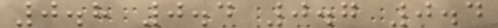0.8 0.4 0.7 0.4
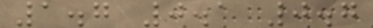1.7 0.1 0.7
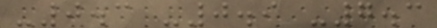-0.3 -0.9 -7.3
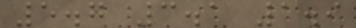5.7 3.1 1.9
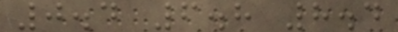0.4 6.8 8.4
